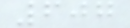607
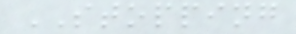STOPPING
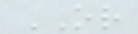OR
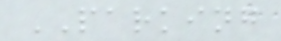PARKING
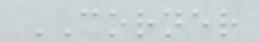CORNER
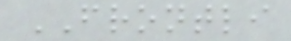FRONTLI
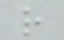r
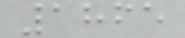1865
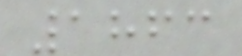1863
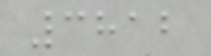3812
